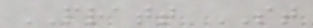PRATT ST
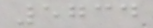5734
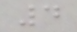4
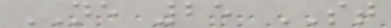NE 25 ST
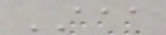AAA
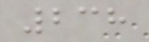238
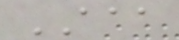AAA
